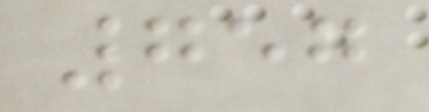757
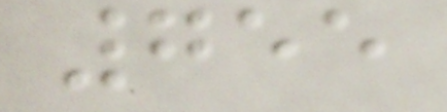755
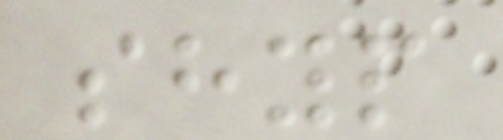shyp
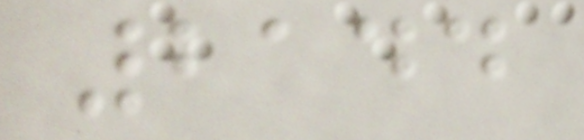2144
